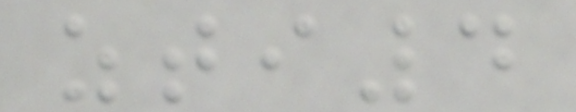zti4
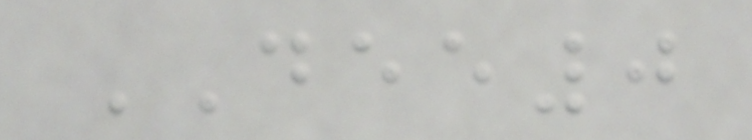DEE0
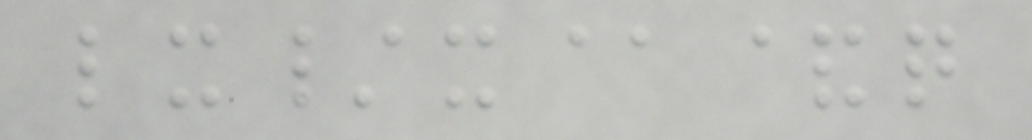lx/x@&q
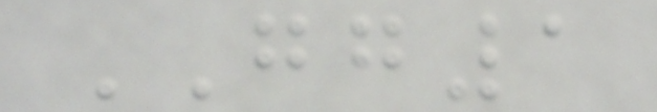GG1
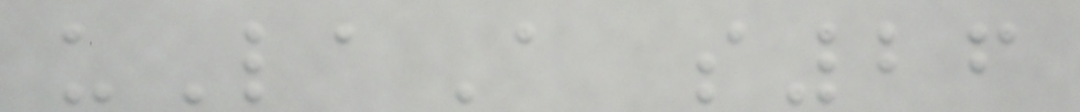uLaA s26
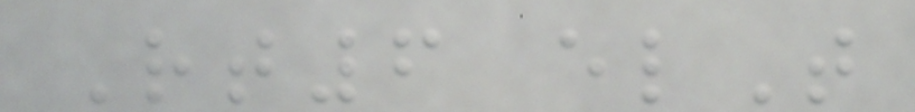Rt6 elT
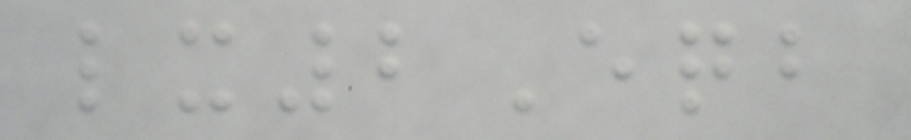lx2Eqb
